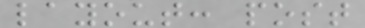layout: post
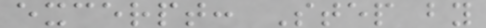excerpt: Step by
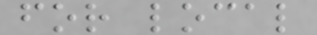for local
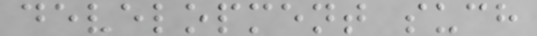development such
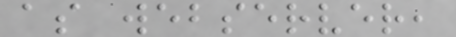as webserver,
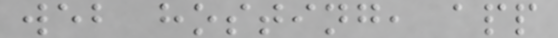web hosting, app
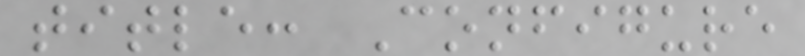title: Configure
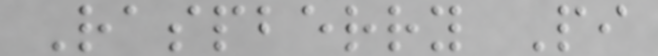Raspberry Pi
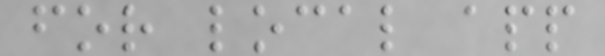for local app
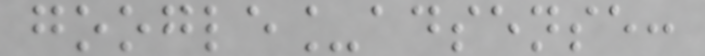google_adsense:
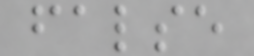false
